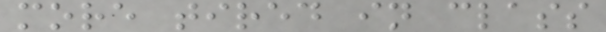more tired in class
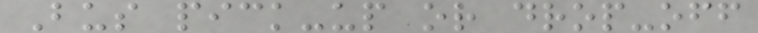Bus pick-up or drop-off
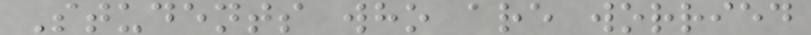Students who are worried
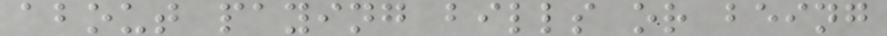about paying bills or being
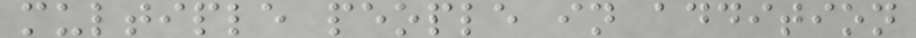multiple people in addition
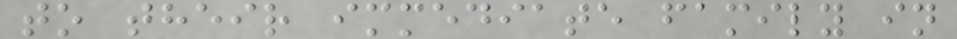to their immediate family in
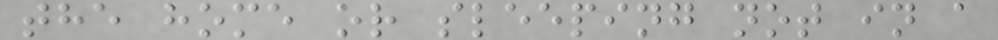the home or sleeping not in a
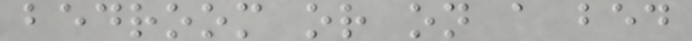bedroom or on a bed
